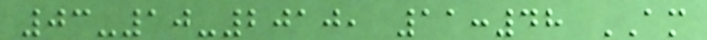03-10-2010, 11:48 AM
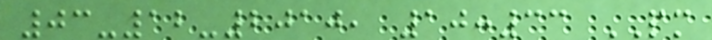03-12-2010, 10:33 PM
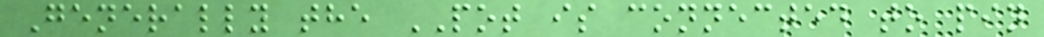Generally the POT is connected to pin
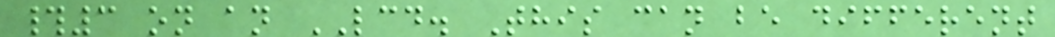#3 on an LCD. This can be different
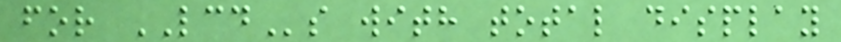for LCDs with total display
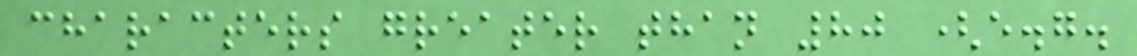characters greater than 80 (e.g.
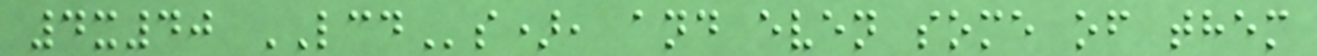4x40 LCDs), and even some of them
